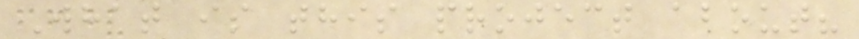What is this project about?
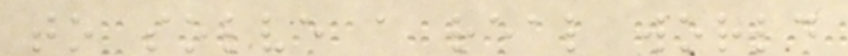to solve a real world
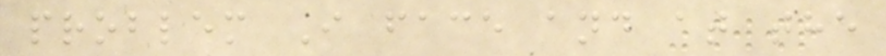problem I face and at the
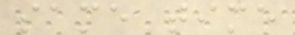same time
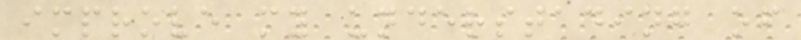improve my understading of
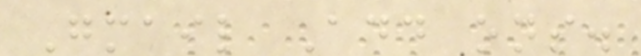Gmail Add ons.
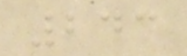243
